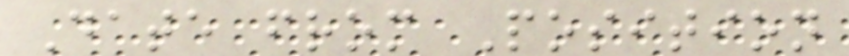Date from Position
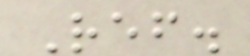Ref.
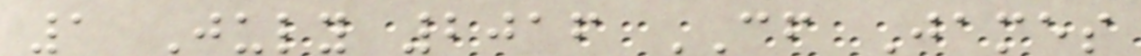1 July 2016 CF James
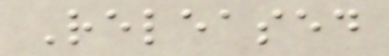Released
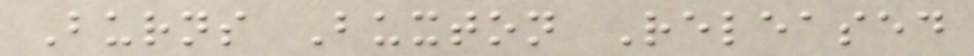Burns Buxton Released
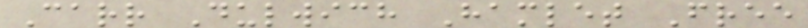Carr Dulwich Hamlet Free
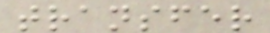transfer
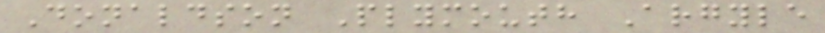Donaldson Plymouth Argyle
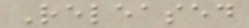Released
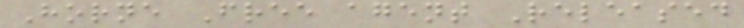Horne Free agent Released
